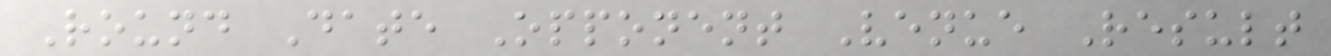Round Date Opponent Venue Result
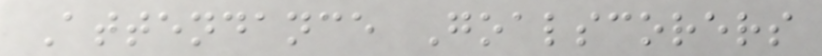Attendance Goalscorers
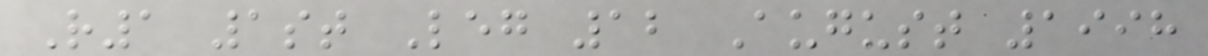R1 1st Leg 12 August 1998
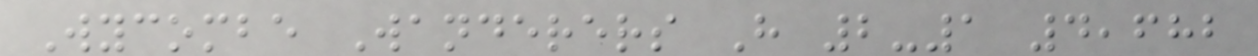Wycombe Wanderers H 2-1 4,682
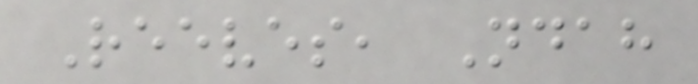Reeves, Ndah
